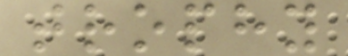trophy
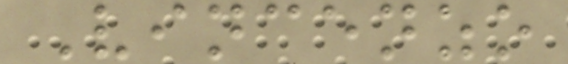Vincenzo
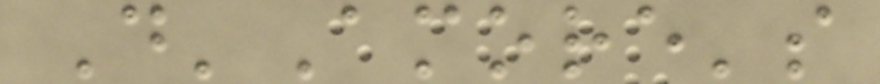D'Amore's
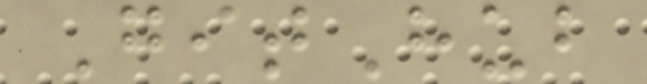GitHub
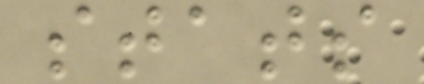stats
